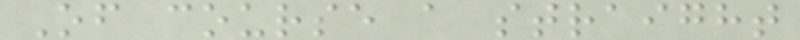Of course a straight
